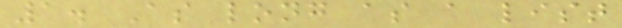1. As long as a list
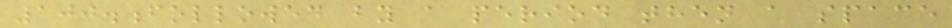100.followed by a period then a space
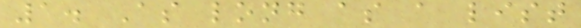1. As long as a list
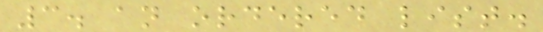3. an ordered list.
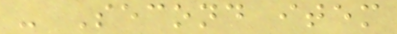- Second item
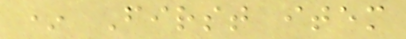* First item
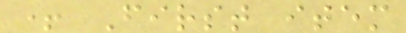+ First item
